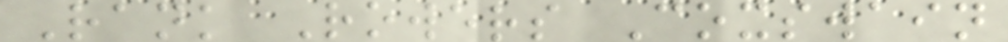Rank Rowers Coxswain
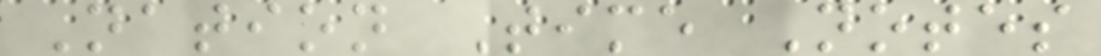Nation Time Notes
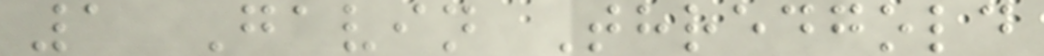1 Gavin Thredgold
